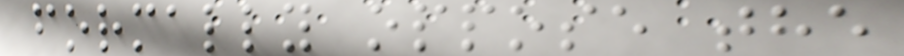formally oppose the
